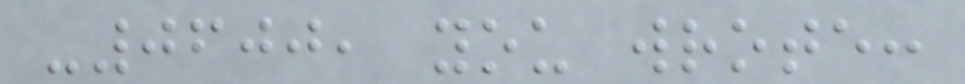-0600, you wrote:
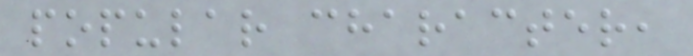popular character,
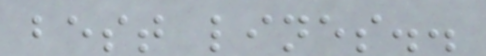best lines..
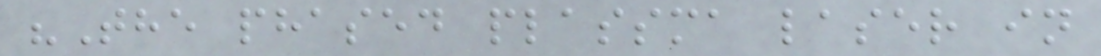"The phased plassma laser in
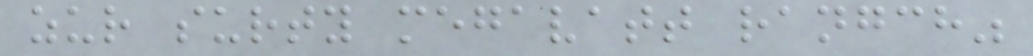zur surty megavatt rangch"
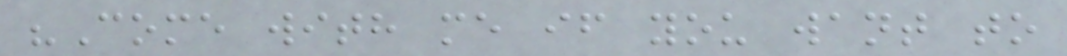"Come with me if you want to
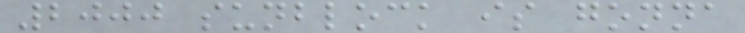2000 sunblock is gonna
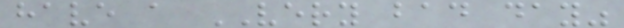have a VERY bad day"
